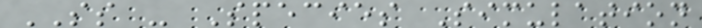SS - Species Simulation
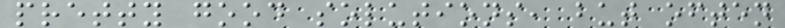pretty good solutions, but often
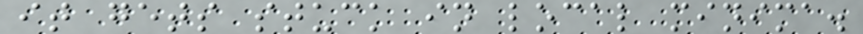it gets stuck in local minima.
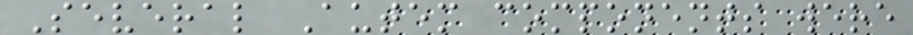Several Autem components were
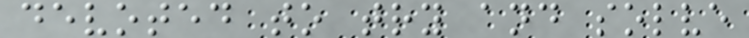devoted to try and solve
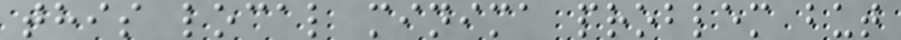this local minima problem but
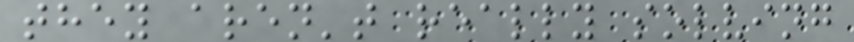they aren't really solving
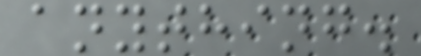anything.
